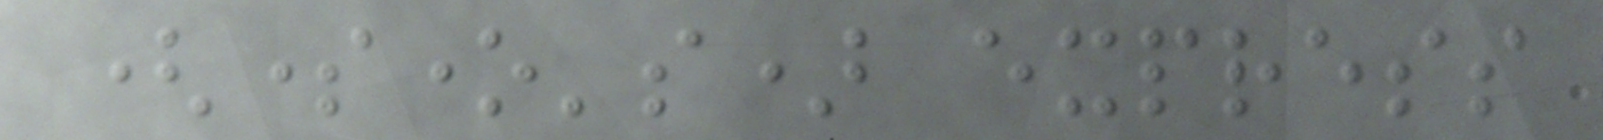(someone's) express
